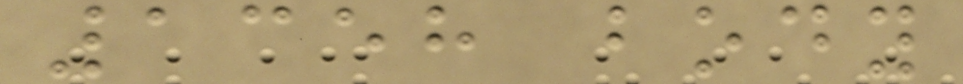1358 body
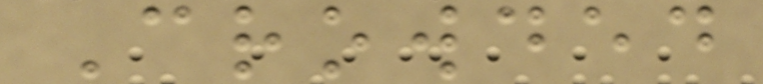Crowded
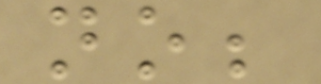no;
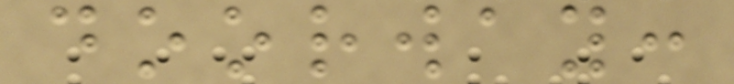doorway:
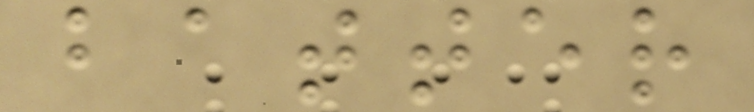batter
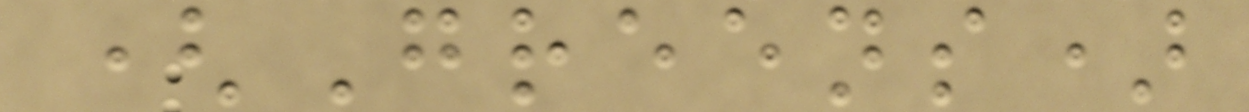(Greens)
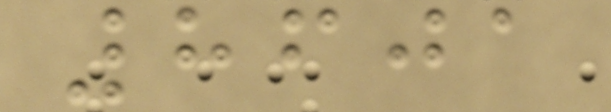8601
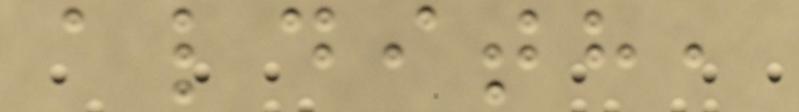aldith,
